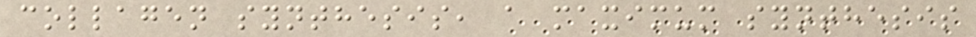collagen synthesis, a maximum synthesis
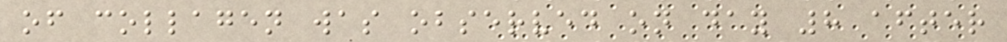of collagen was observed on day 8 after
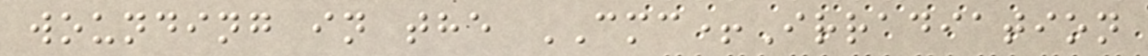wounding in the CMC+Irradiation
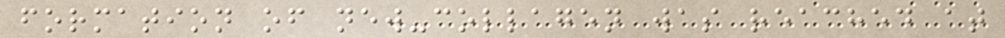formation of new-collagen was reached at
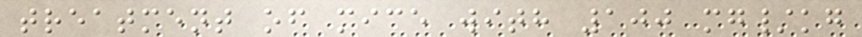treatment of mice with 100 mg/kg
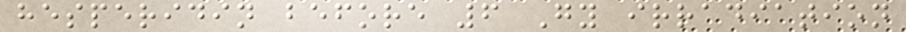hesperidin before 6 Gy irradiation
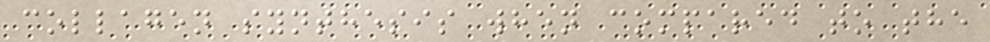collagen synthesis when compared to the
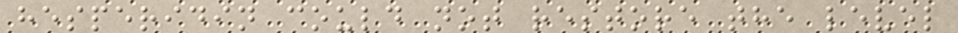hesperidin could not restore the level
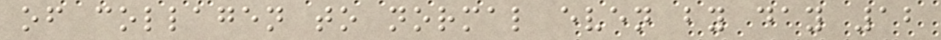of collagen to normal even by day 12
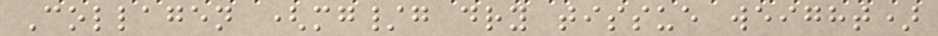Collagen (mg/g dry tissue weight)
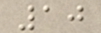10
